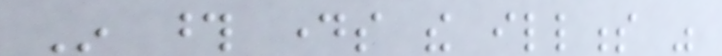In those days the illness was
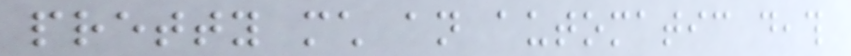pretty much an automatic death
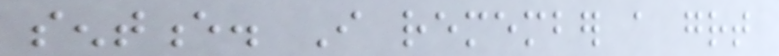sentence. I remember a great
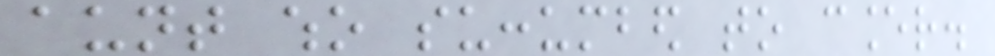aunt who succumbed to cancer.
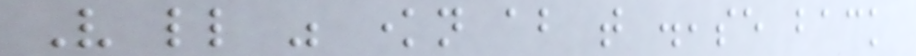Very little was known about that disease back
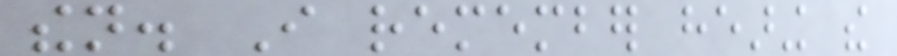then. I remember hearing the
